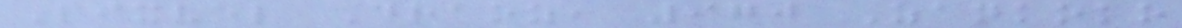Pixvel Draoz, 970 Zankoko
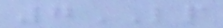7LP
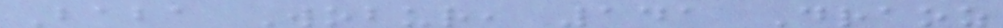Baba Wobur, 141 Draoz
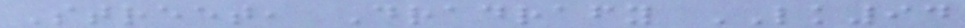Street, Dradrafy LK94
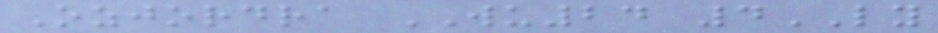Ozjordra WU24 4LY
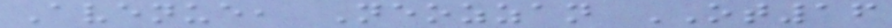Avenue, Neozzan OT16
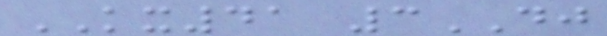KX41 3DJ
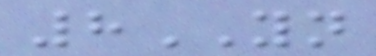8YN
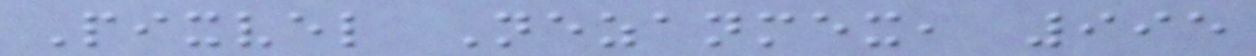Pixvel Nezanmex, 995
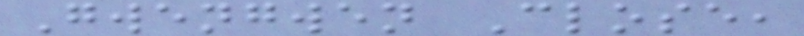Gwengwen Close,
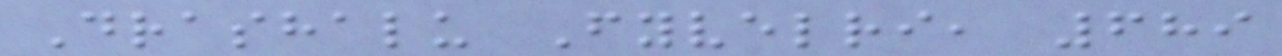Drashalu Fyvelri, 689
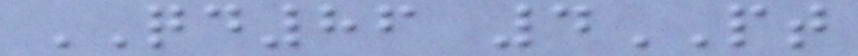QD86 4PT
